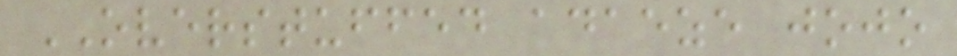OVERSTUFFED adaeze jojo
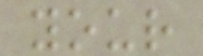your
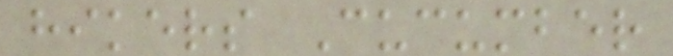hikers Cucumber
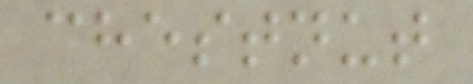chestnut
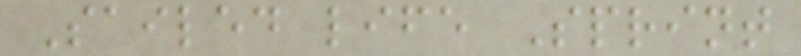Sailed life Sprint
